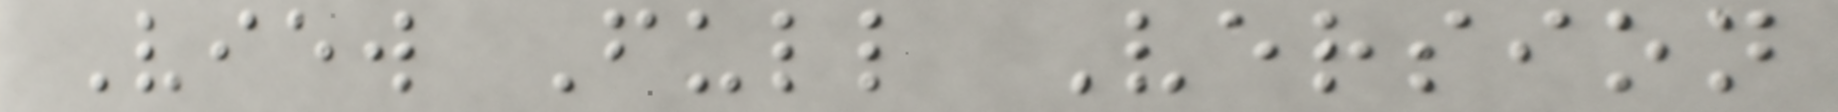View Full Version
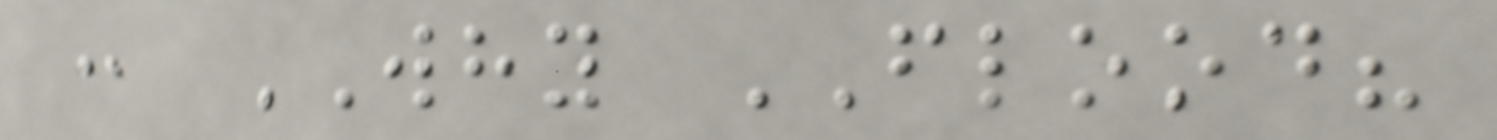: WHY FLOOD?
